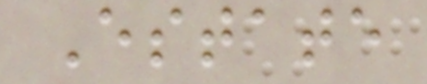Estate
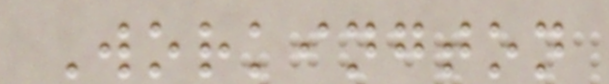Workington
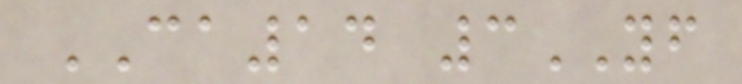CA14 3YF
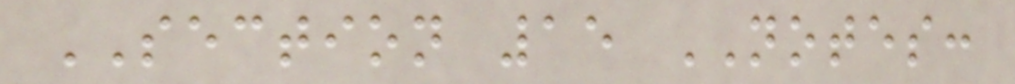SECTION 15 NOTES:
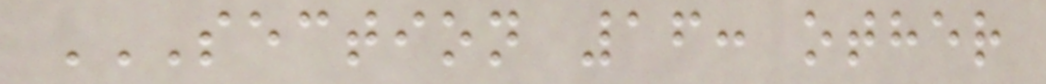SECTION 16: OTHER
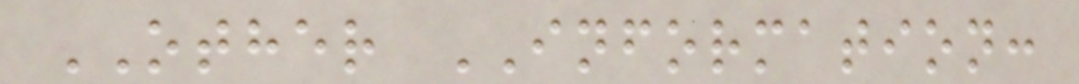OTHER INFORMATION:
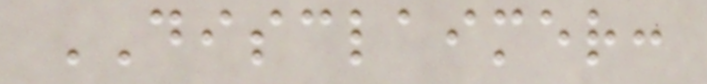DISCLAIMER:
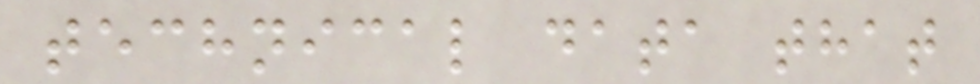technical data that
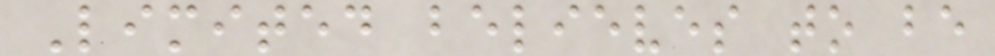Limited believes to be
